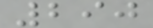290
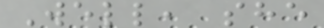Well, she
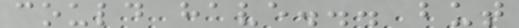could have... but
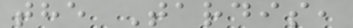the Tardis,
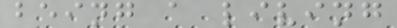being a living
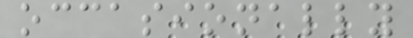occasionally
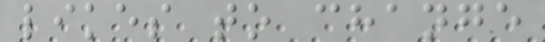likes to change
